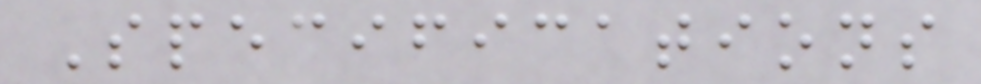Specifications
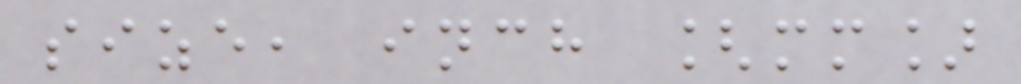size, inch [mm]
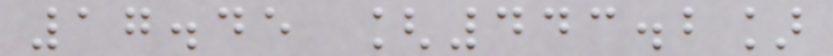17.45 [443.2]
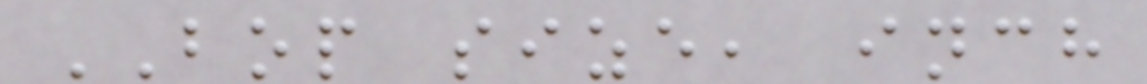BOP size, inch
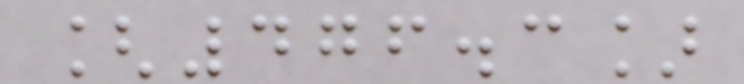[476.3]
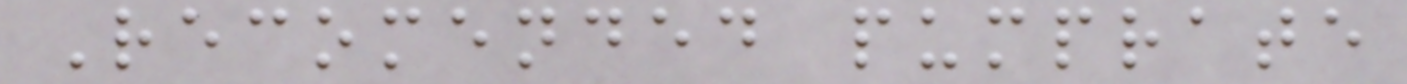Recomended pumprate
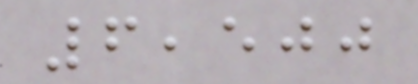6,500
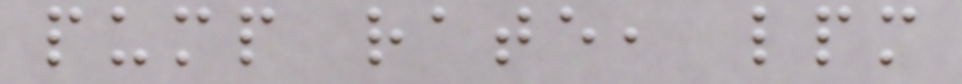pump rate, lpm
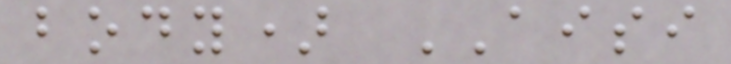body) AISI
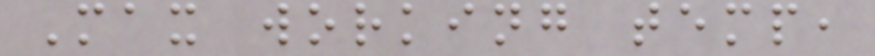Max working temp,
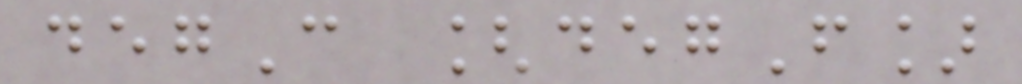degC [degF]
